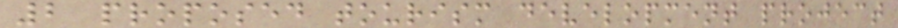2 proposed tourism development project
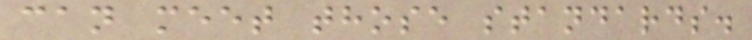can meet those standards.
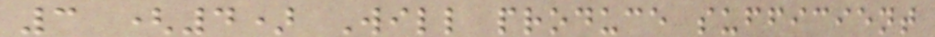3 (4) Will produce sufficient
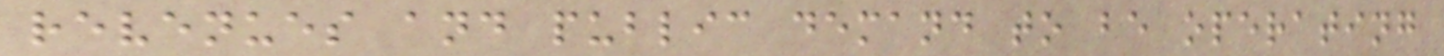revenues and public demand to be operating
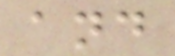and
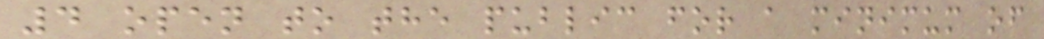4 open to the public for a minimum of
